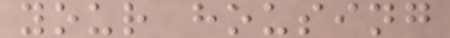your housing
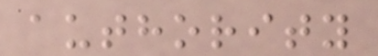authority
